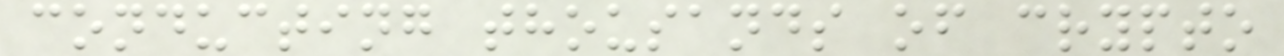conducting thousands of crypto
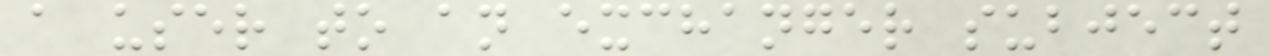a user to an exchanger subject
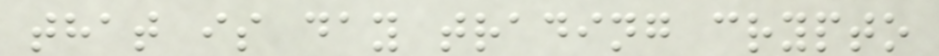that is day trading crypto
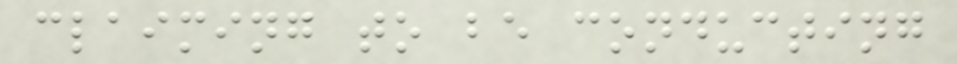claiming to be conducting
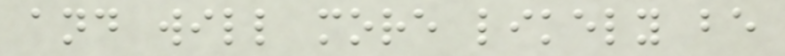and will more likely be
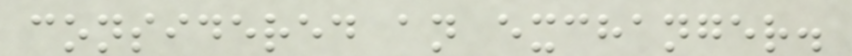considered an exchanger.
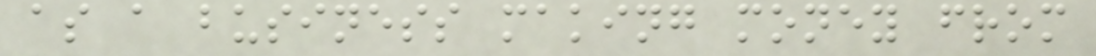as a business making money from
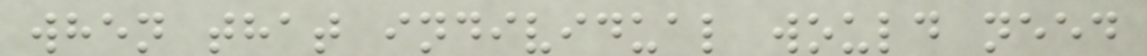when that individual would need
